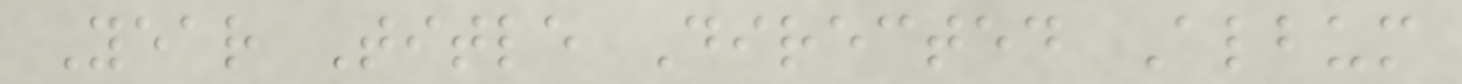Year Title Directed Album
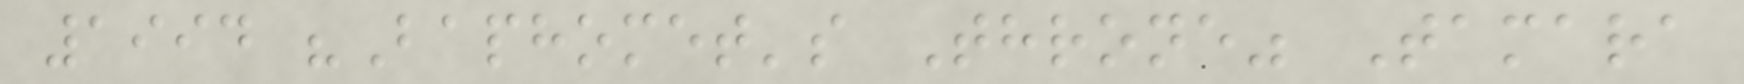1994 "Baphomet's Throne" Tamara
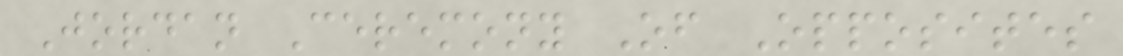Jordan Ceremony Of Opposites
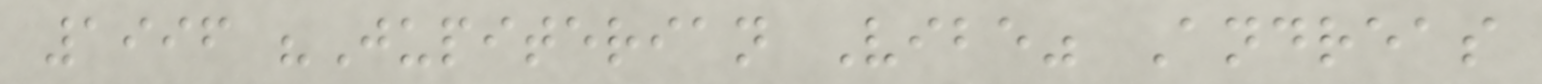1996 "Jupiterian Vibe" Andreas
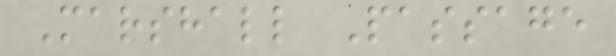Marshall Passage
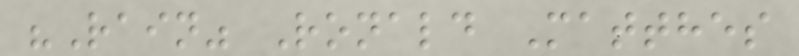"Rain" Ronald Matthes
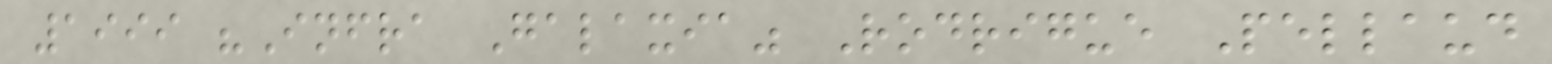1999 "Infra Galaxia" Rodrigue Pellaud
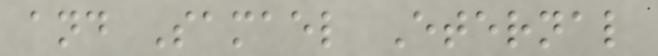and Samael Eternal
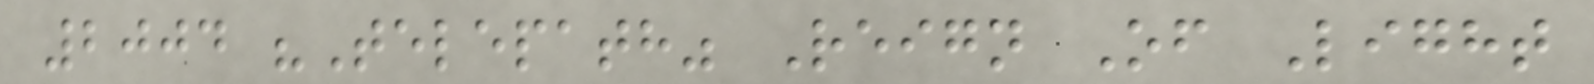2004 "Telepath" Reign Of Light
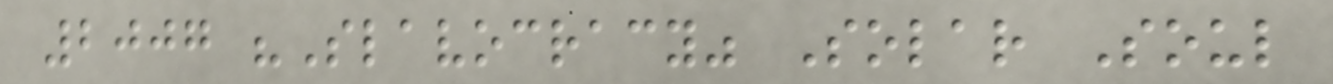2007 "Slavocracy" Solar Soul
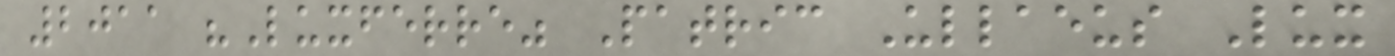2011 "Luxferre" Patric Ullaeus Lux
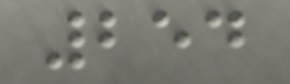254
